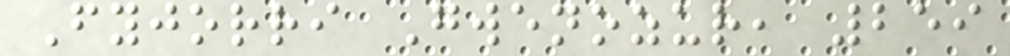Fyjorri Gwenozur, 259
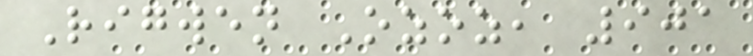Rigwen Ozoz, 901
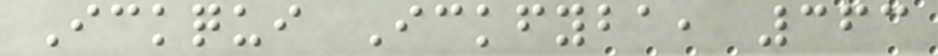Ickqui Ickfyba, 363
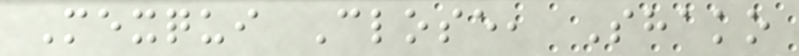Mexqui Close, Shako
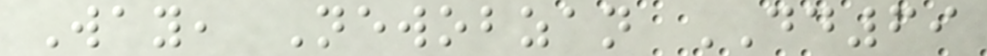Way, Newobzan DD69
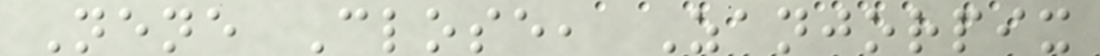Nene Close, Zanjorpix
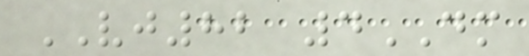VJ82 4DM
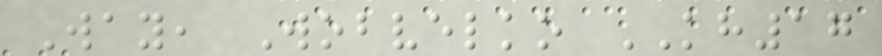Way, Wobvelko KH17
